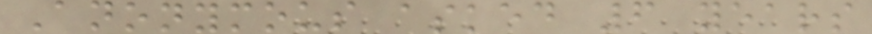Anonymous asked 6 years
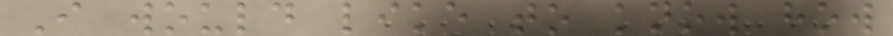I would like to know how
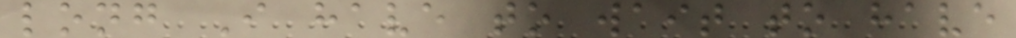long I have to wait to have
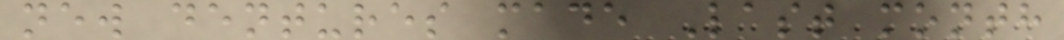new dentures made Last month
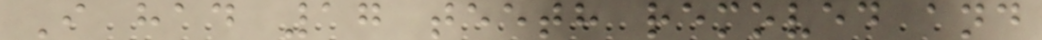I had 17 teeth removed and
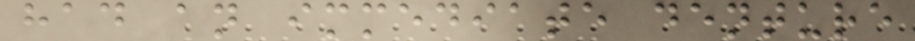had an immediate denture
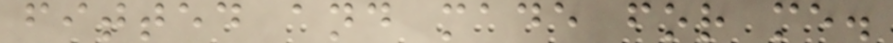fitted and made for me.
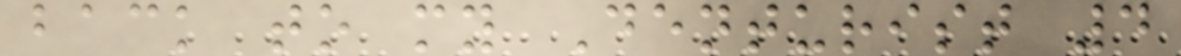back to my Denturist 4
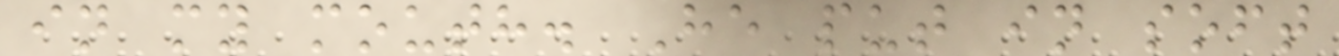in my mouth. He put in soft
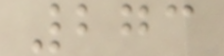273
